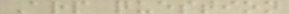Arp question
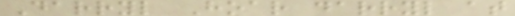Darryl Hoar darryl at
